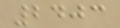2403
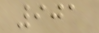901
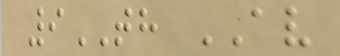9TH AV
